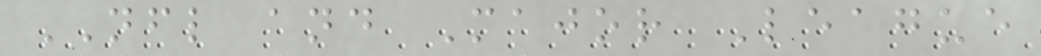NFL and Major League
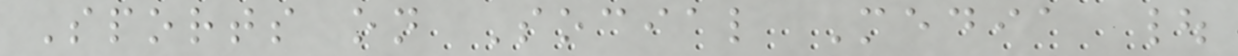Sports on Social Media |
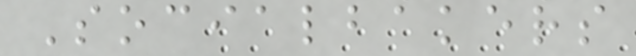Socialbakers
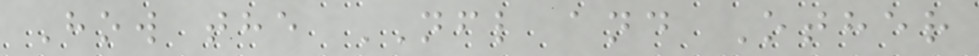How the NFL and Other
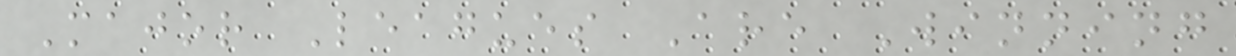Major Leagues Are Winning
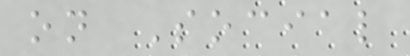on Social
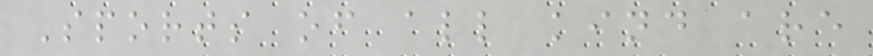Sports of all kind are
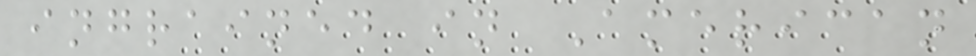ingrained in American
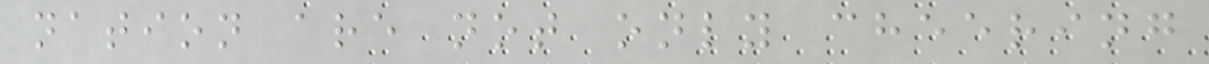nation are not only cheering
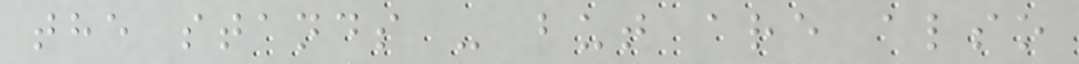the stands - but are also
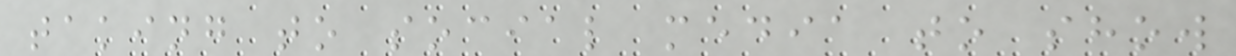taking to social media to show
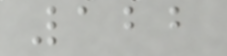122
